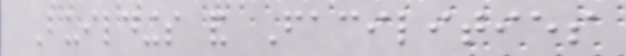Buildings and Facilities
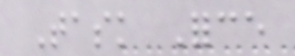Task Force
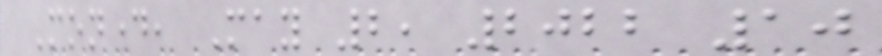Monday, May 2, 2022 10
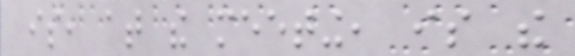is, at the meeting, is the
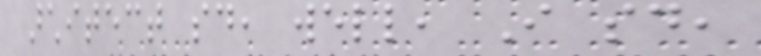architect said, well, I said,
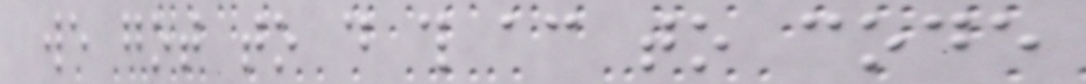we got to do this according to code
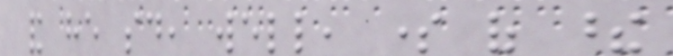and he said, well, some of these
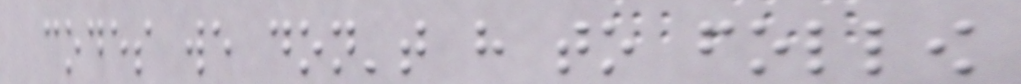codes we don't have to follow
